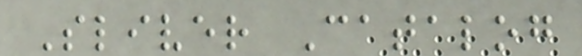Sliver Catalog
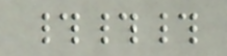###
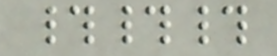###
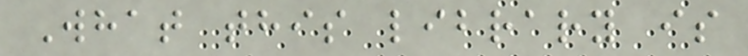What this library is
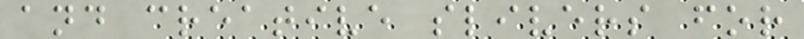and creative slivers for
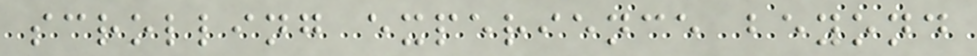scrolling experience beyond
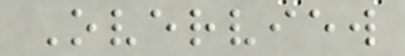Overview
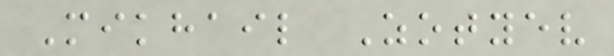Mikhail Zotyev
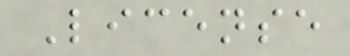License
